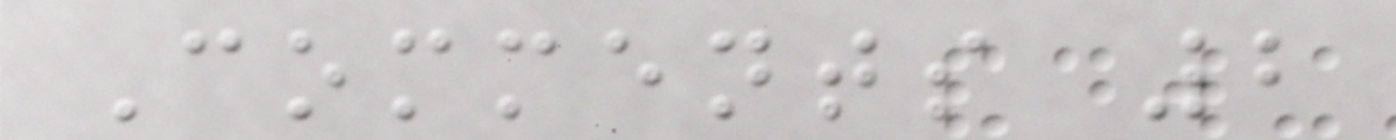Comments 2
